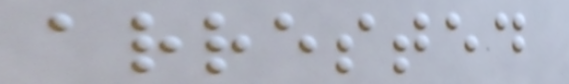arrested
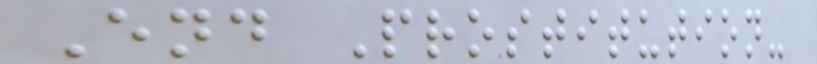End Prostitution-
